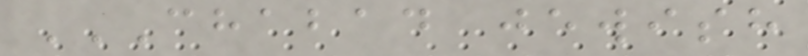CHABAD JEWISH
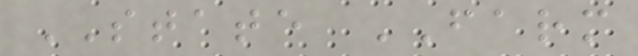STATE FARM
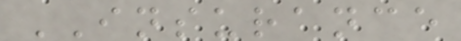INSURANCE
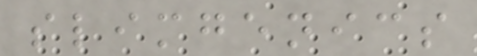slimgenics
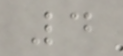4
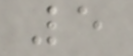5
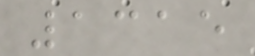1315
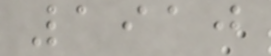1910
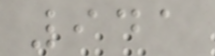941
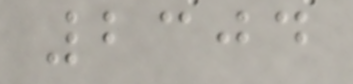2304
